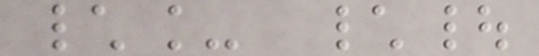\_ \|
